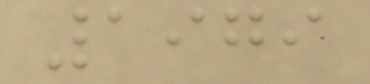1979
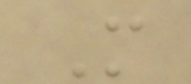M
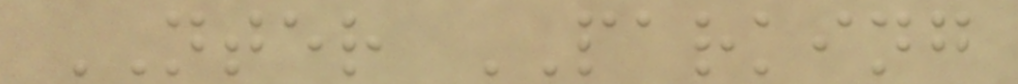NTER PARKING
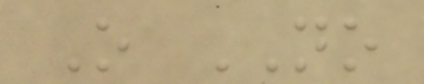O NO
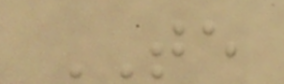TE
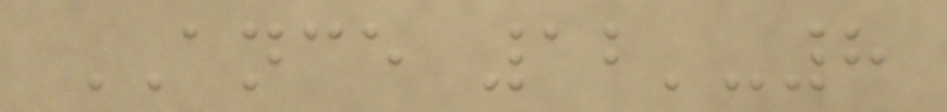ANCE 12'-8
